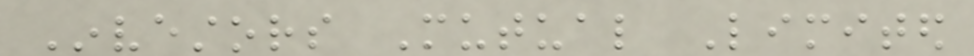Investors Mutual Limited
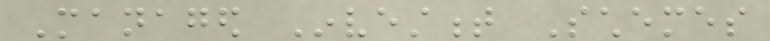Managed Investment Schemes
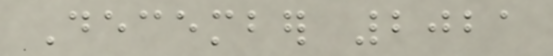December 2021
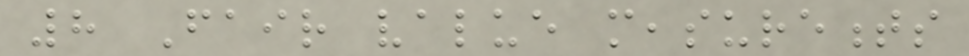8 Fair value measurements
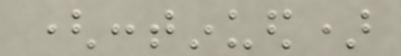(continued)
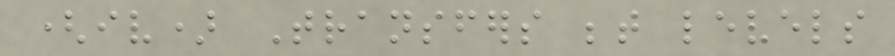(iv) Transfers between levels
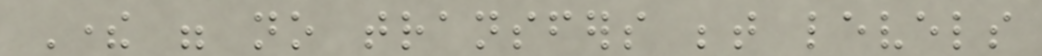There were no transfers between levels
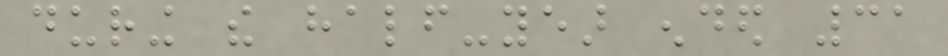during the half-year ended 31
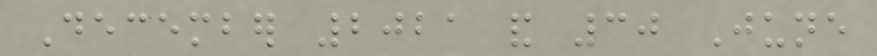December 2021 and 30 June
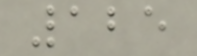125
